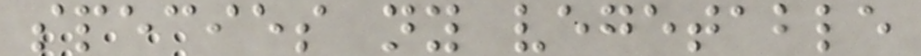species ny vegetable
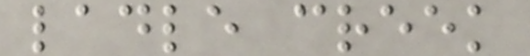ladle creek
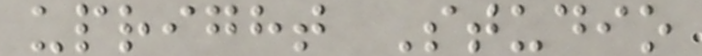upright Studio
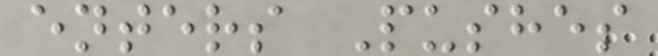enters Pushes
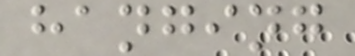hanging
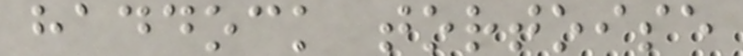haddock tortoise
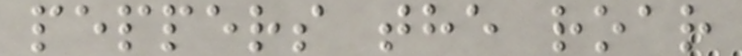peppers the roar
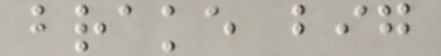brake big
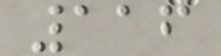116
